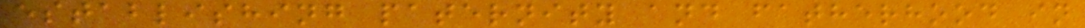establishing paternity and fatherhood in
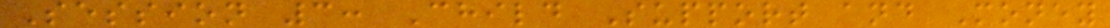Session 3: Child Support and Money
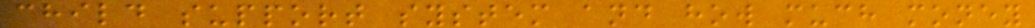child support system and how much money
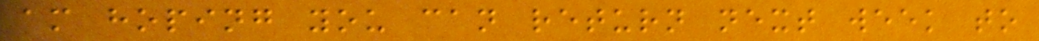am hoping you can return next week to
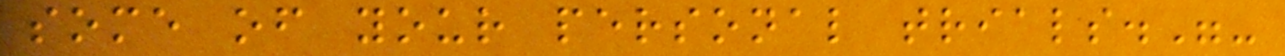some of your personal trials."-
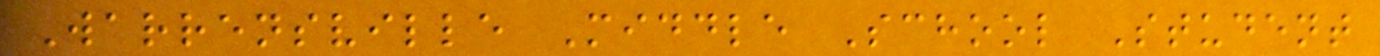Warrensville Middle School Student
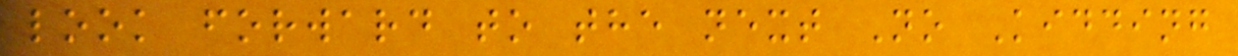look forward to the next No Kidding
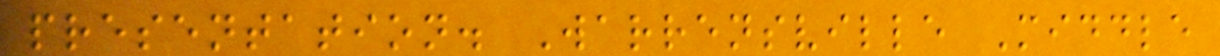presentation. Warrensville Middle
